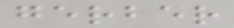gerber
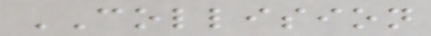COLLISION
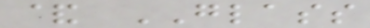& GLASS
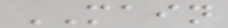MAIN
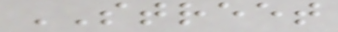STREET
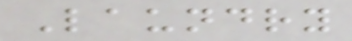Laundry
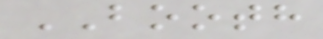BOOTH
